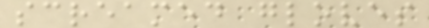screamed gloves
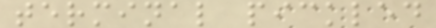terminal pickled
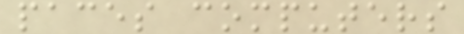paces computers
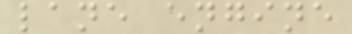lane engine
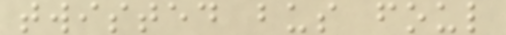twisted bus foul
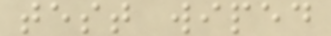test wiped
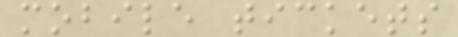mobile tickets
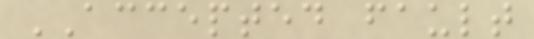ACCEPTED fault
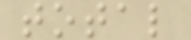total
